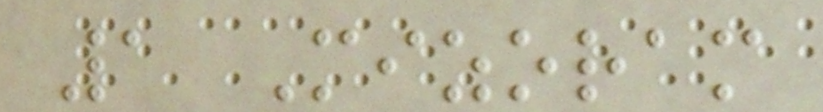1 Mizoram
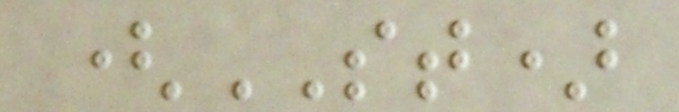(ST)
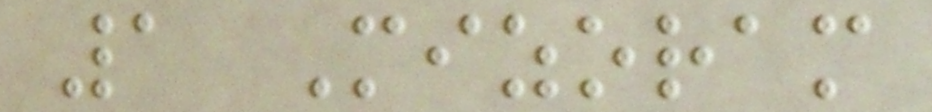1 Mizoram
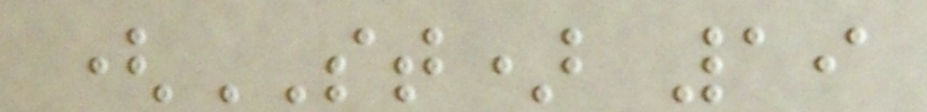(ST) 19
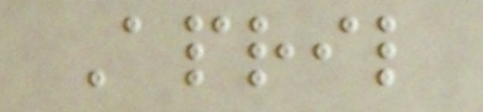April
